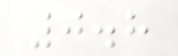0.8
